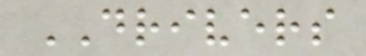DRIVERS
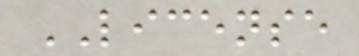LICENSE
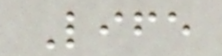Life
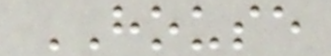HOUSE
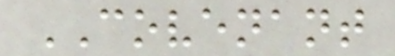COVENANT
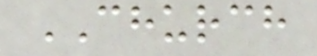CHURCH
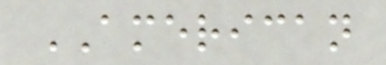AMERICAN
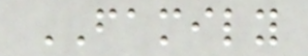FAMILY
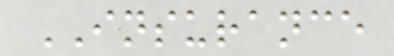INSURANCE
